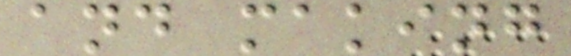and making
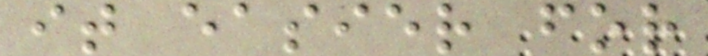it easier for
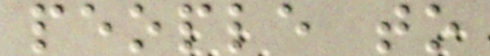people to
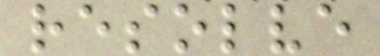resolve
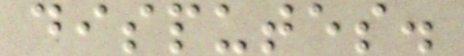disputes.
